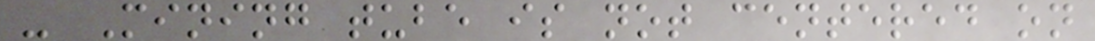- Mining tube is not centered on
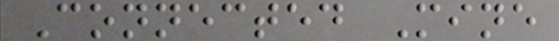Connected Mine
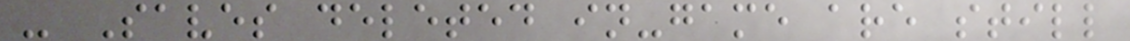- Saves deleted in-game are still
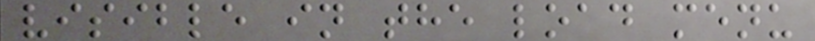visible in the load menu
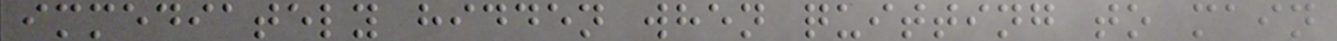immediately hidden when quitting to main
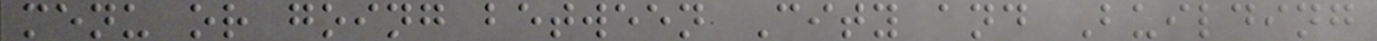menu or going between City and Building
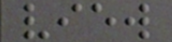view
